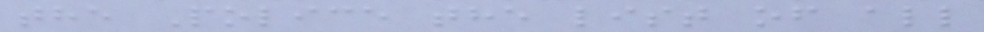the Police the list of all
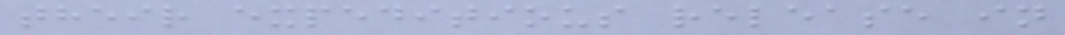their expeditious release in
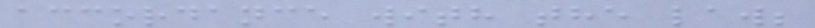accordance with the law;
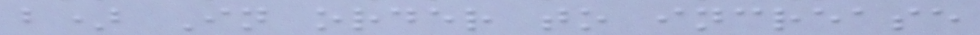b) In order to increase
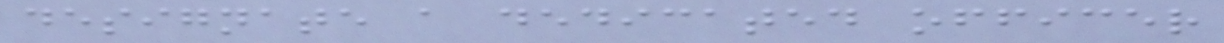designate a dedicated officer
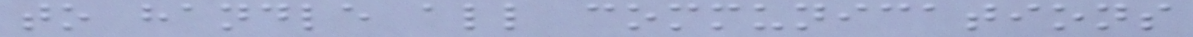to handle all communications
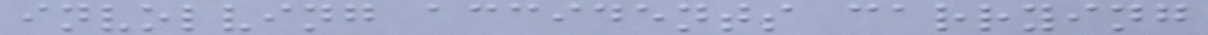involving accidents carrying
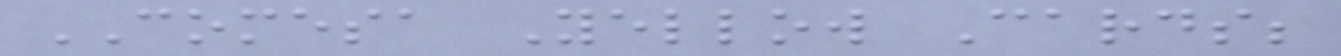COMESA Yellow Cards;
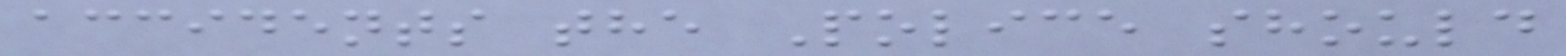accidents the Police should
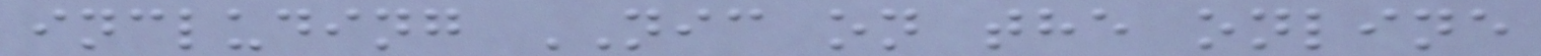including NIC on the online
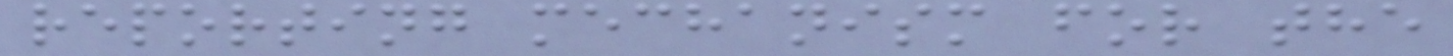reporting mechanism for the
